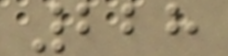228
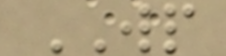WP
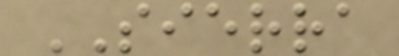SIERRA
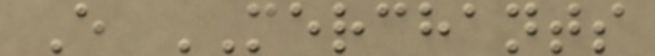E MERCHANTS
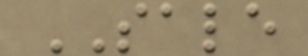SALE
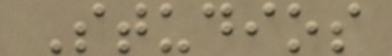Studios
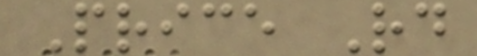Price Rd
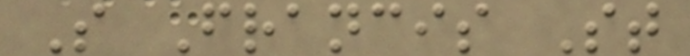S Francis St
